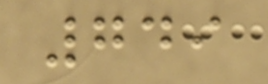749
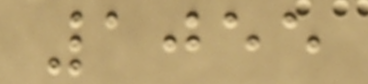1055
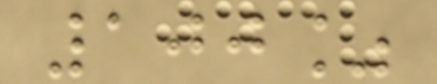100%
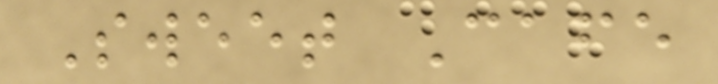Sweet Cafe
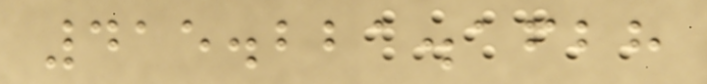415.221.1628
